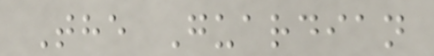The Guardian
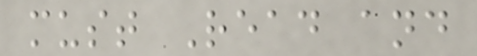must Read and
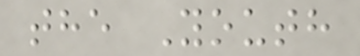the Youth
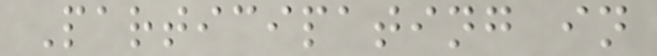Participating in
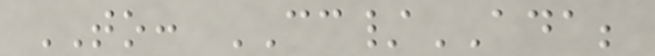TO: CC/ADA;
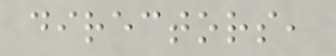directors,
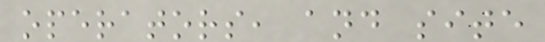operators, and site
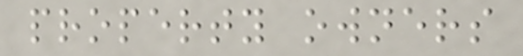property owners
